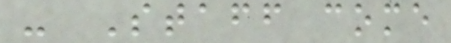- Staff come
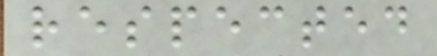respected
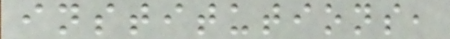institutions,
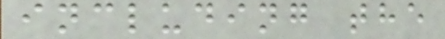including the
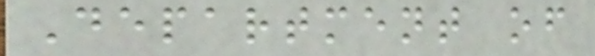Department of
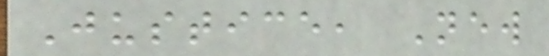Justice, New
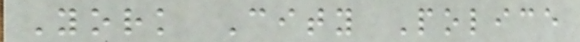York City Police
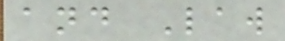and Law
